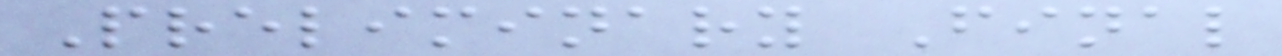Preliminary Final
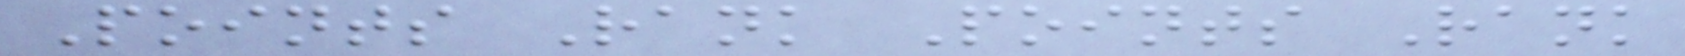Points Rank Points Rank
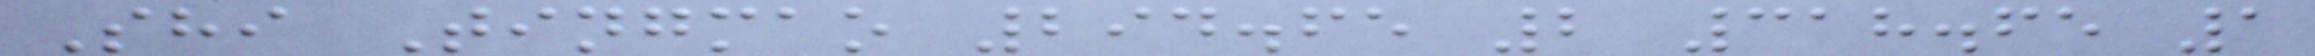Shi Tingmao 294.65 2 318.65 1
